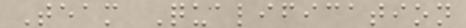Team Qualification
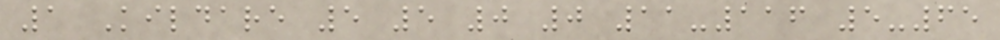1 Kildare 5 5 0 0 11-116 5-65
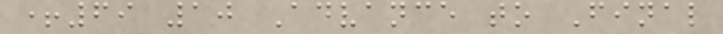+69 10 Advance to Final
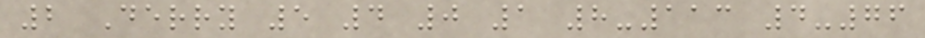2 Derry 5 4 0 1 8-113 4-76
